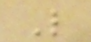L
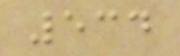534
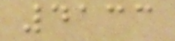4133
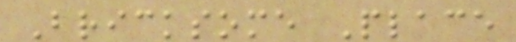Bricksome Place
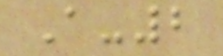A-2
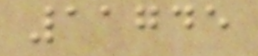11745
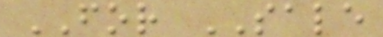FOR SALE
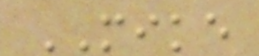MIKE
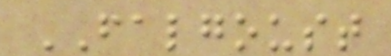FALGOUST
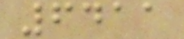6411
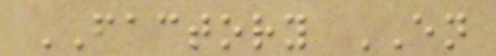FACTORY EN
